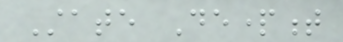State Department
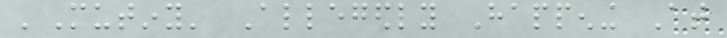'Mutiny' Allegedly Happening At
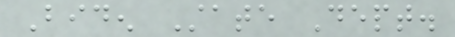Biden State Dept.
